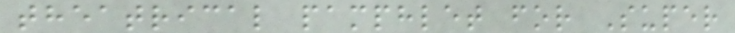theatrical pamphlet for Super
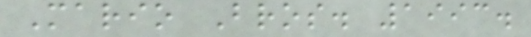Mario Bros. 1993.
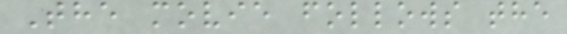The movie follows the
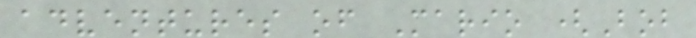adventures of Mario (Bob
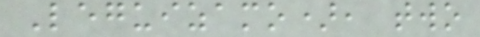Leguizamo), two
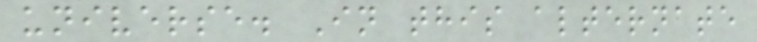universe. In this alternate
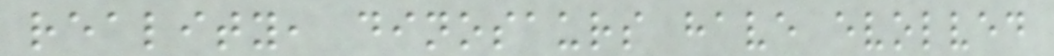reality, dinosaurs have evolved
